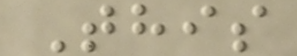This
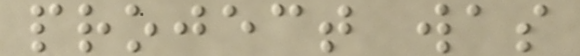project was
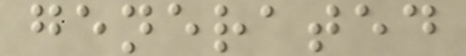generated
